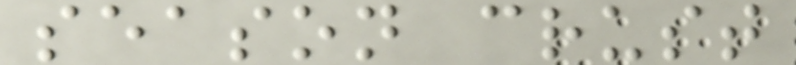season crust
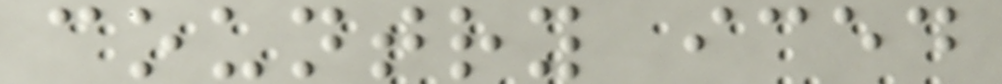country iced
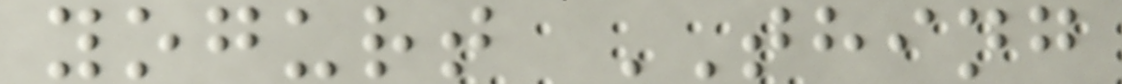yogurt THING
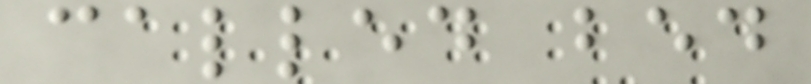called bed
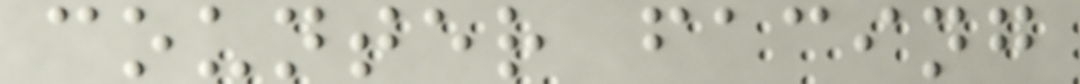counter facing
